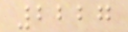2227
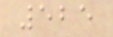525
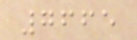7665
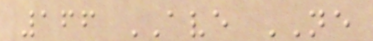166 AVE NE
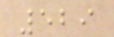529
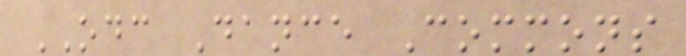ODC Dance Commons
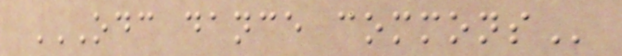ODC DANCE COMMONS
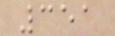351
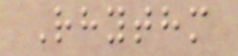Rhythm
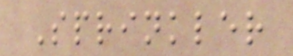Sprinkler
